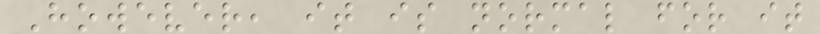However, it is normal for it
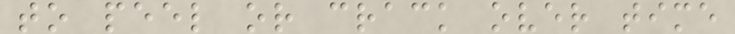to peel or crack over time
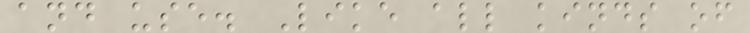and use. Like all kinds of
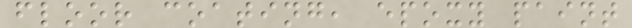floor coating, epoxy paint
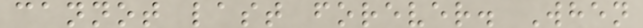cannot last forever. When
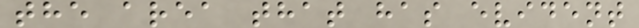the area that has evident
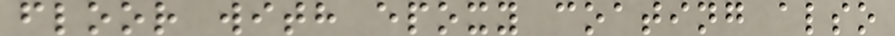floor with epoxy coating also
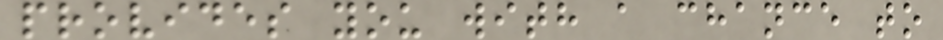provides you with a chance to
